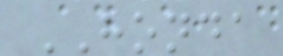HONDA
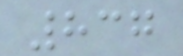837
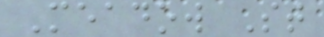Meadow St
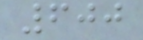600
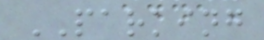PARKING
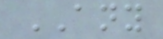ANY
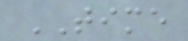TIME
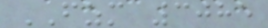FZM 3085
